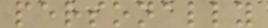personally
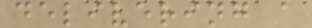delivering a
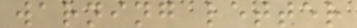warning letter
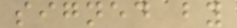signed by
